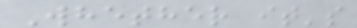Whether it's
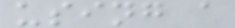using a
